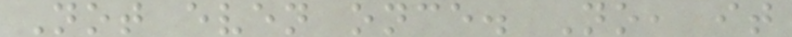Not even once. No, it
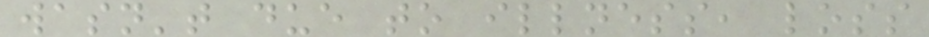wasn't due to illness, loss
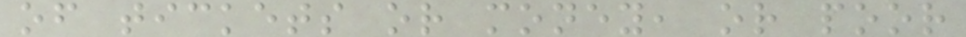of tickets or money, or poor
